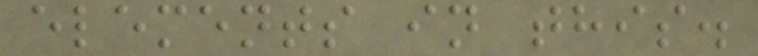elements in this.
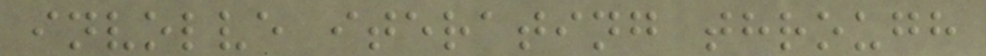involve iterating through
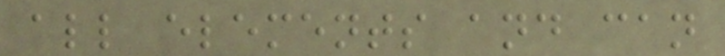all elements and can
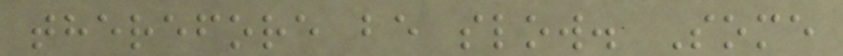therefore be slow. Some
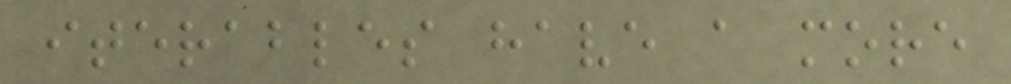iterables have a more
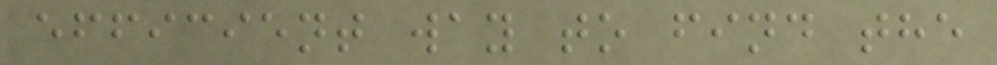efficient way to find the
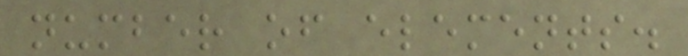number of elements.
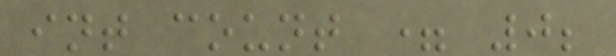int count = 0;
